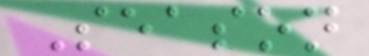Season
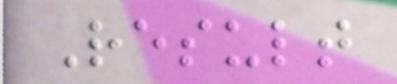Result
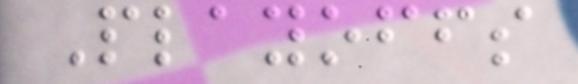Playoffs
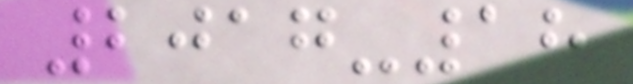2017-18
